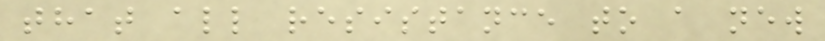that all resistance to a new
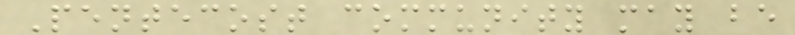Pentecost community may be
